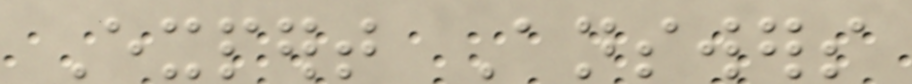Expert Answers
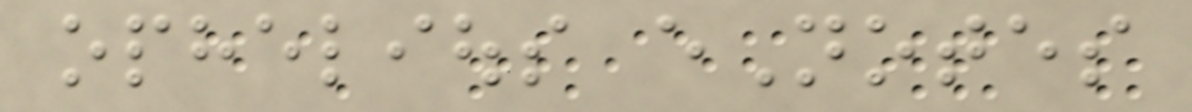ophelious eNotes
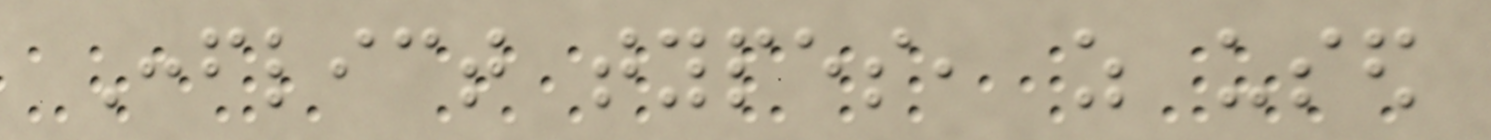Conflict types, as used
